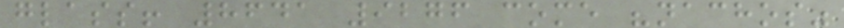glass! 8641 9276 come "nachos"
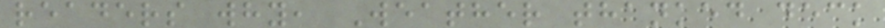readers why, Weather thanked deck
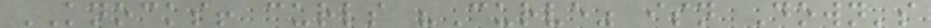KNOCKS! curls "Curve" isn Down's
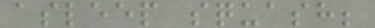asleep squash;
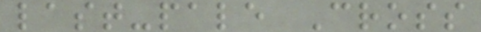last-pale Cross
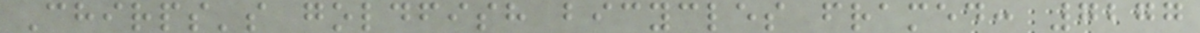Chirps's goldfish bicycles framed: 7277
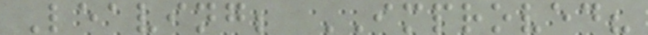Leaving; IMPROVED?
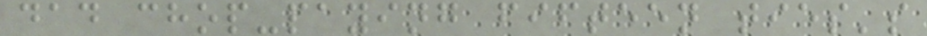dad chop-paying fifteen ties's
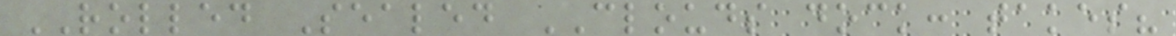ROLLED Sealed CLOUDS dock: takes?
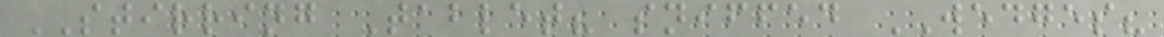STIRRING Tablet? sniffed WEDGES?
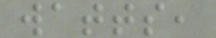watts,
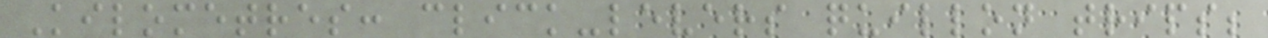Kilometres: click-levers quillon trips;
